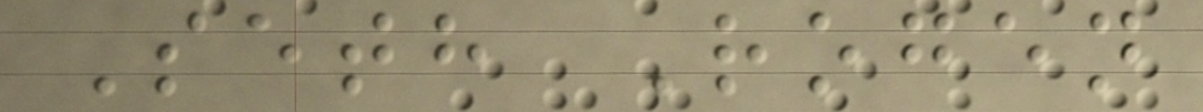Seth Rogen
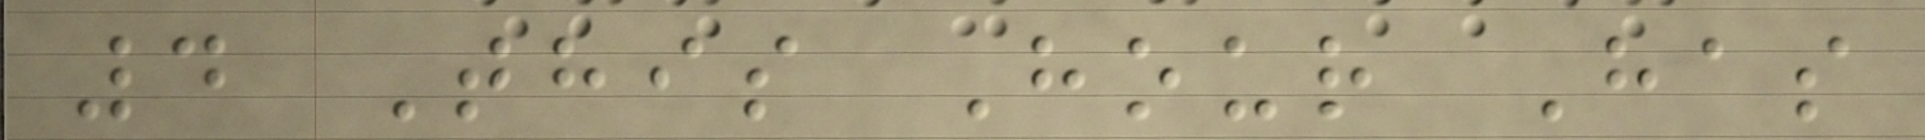4 This Hour Has
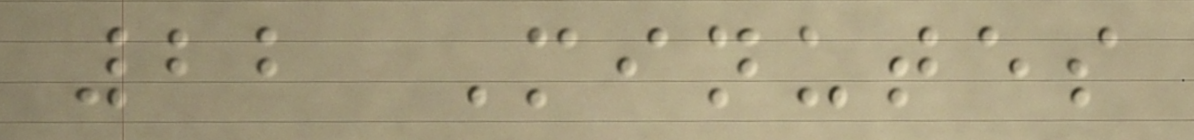22 Minutes
